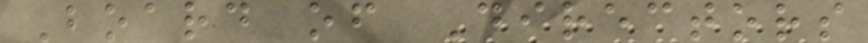Board of Directors
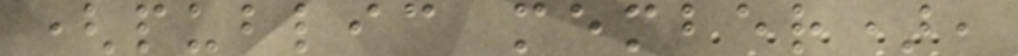(public member),
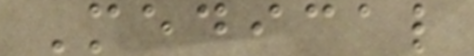Medical
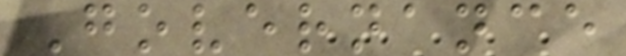Governance
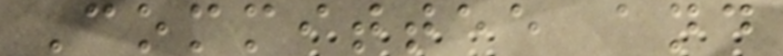Committee and
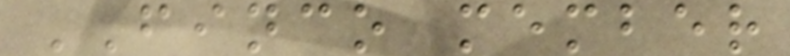FINCO member
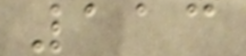113
